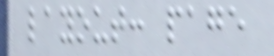layout: page
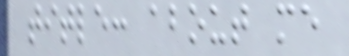title: about me
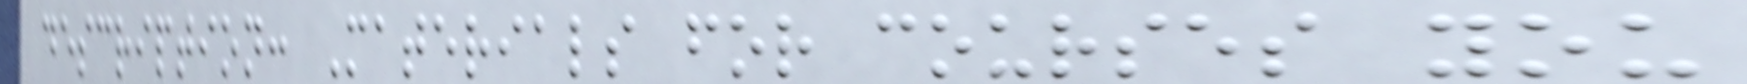description: Materials for courses you
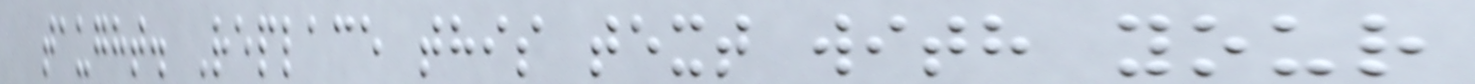taught. Replace this text with your
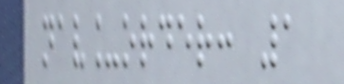nav_order: 1
